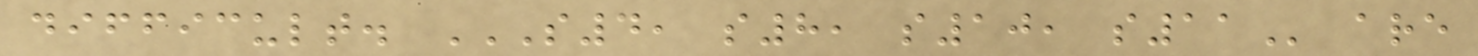difficult. S4, S8, S10, S11 are
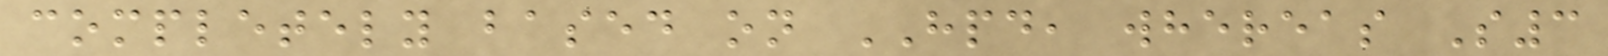completely based on HPD, whereas S3
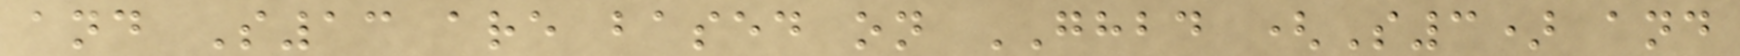and S13 are based on GHBD (S3) and
